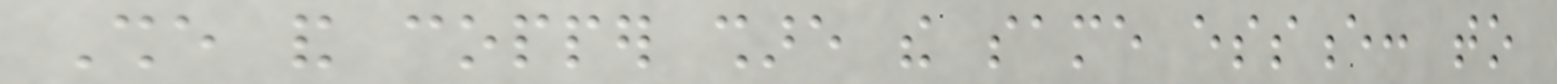She and copper share the same essence: to
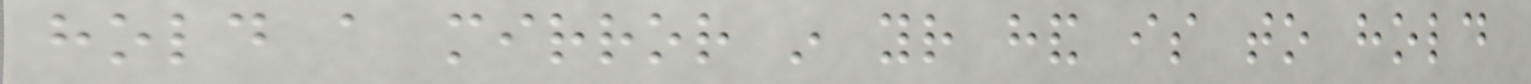hold a mirror in your hand is to hold
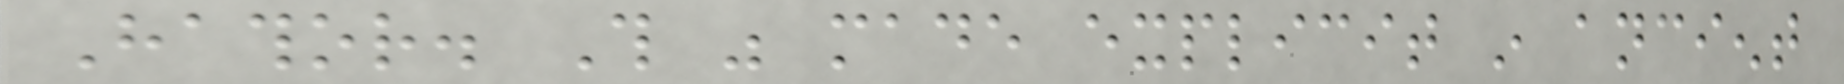Hathor. This was made explicit in ancient
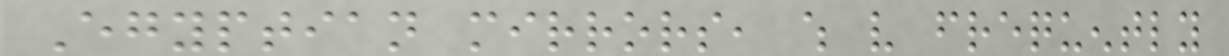Egyptian mirrors, which very frequently
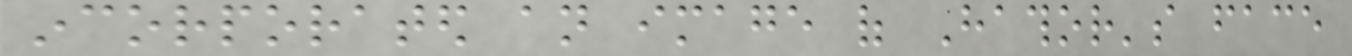incorporated an image of Hathor's face
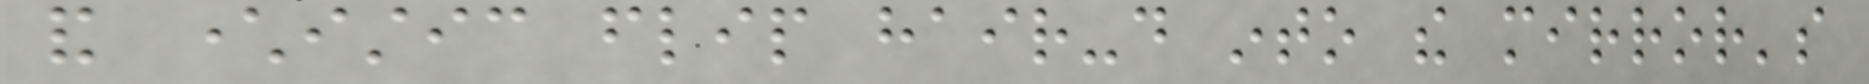and characteristic flip hair-do into the mirror's
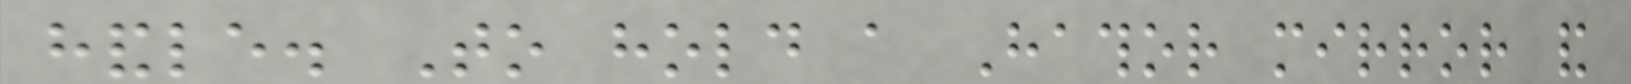handle. To hold a Hathor mirror and
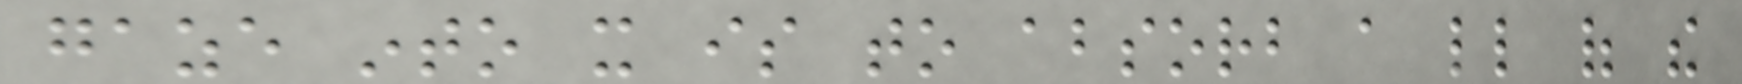gaze into it is to absorb a little of the
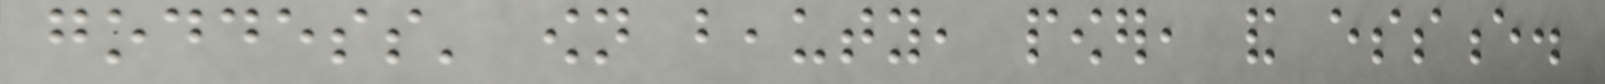goddess' own beauty, power, and essence.
